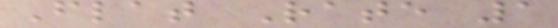Flat Rate 1
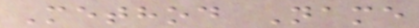Method Name
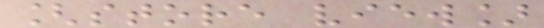[store view]
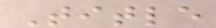Title
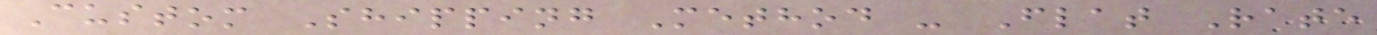Custom Shipping Method - Flat Rate
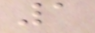1
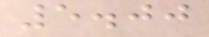5.00
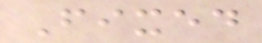Fixed
